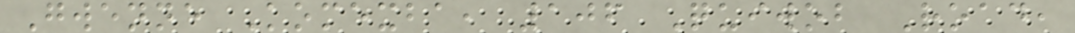Gwenne Komexba, 106 Quiwob Road,
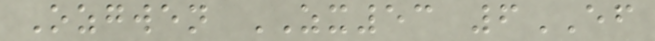Ozgwen ZX53 6EF
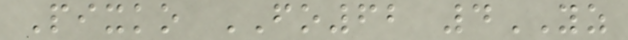Pixko FO62 4YZ
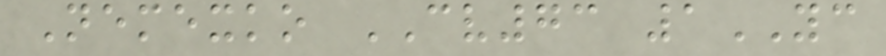Nemexko CV73 1YC
